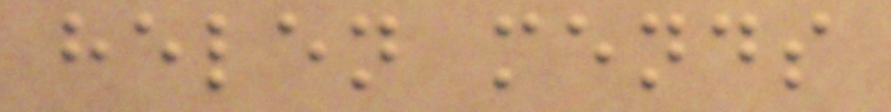helen mends
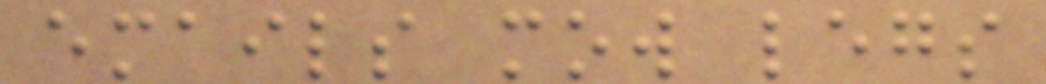emails mow legs
